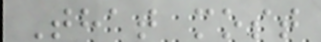That most
